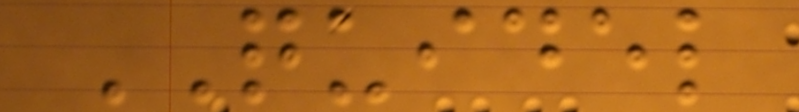QUIDEL
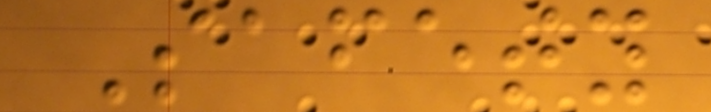Safety
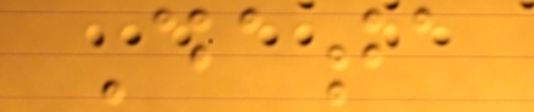Data
